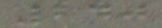240
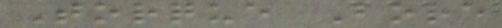Torque Bore
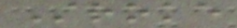Stroke
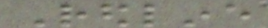Redline
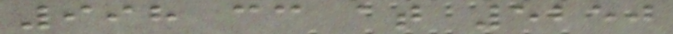998 cc at 5250
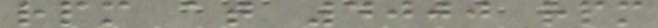rpm at 4000 rpm
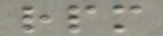rpm
